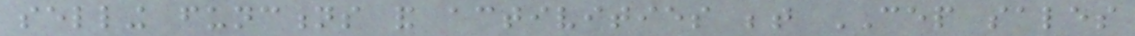selling functions and activities between CEP sales
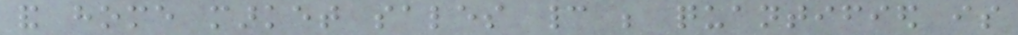and home market sales cannot be quantified is
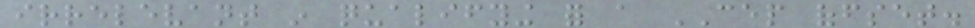irrelevant in qualifying for a CEP offset.
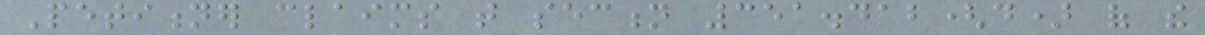Petitioner claims that section 351.412(d) of the
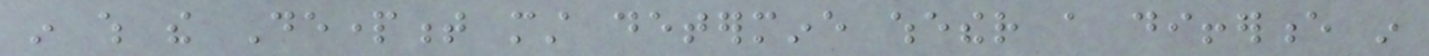in which the Department must determine whether a difference in
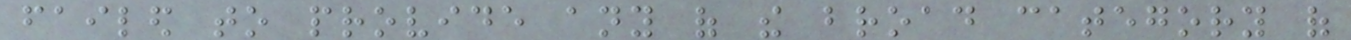failed to provide any of the broad category of
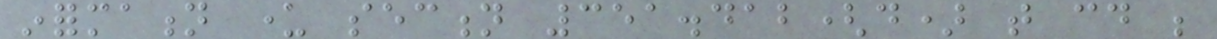information under section 351.412(d) that could be
